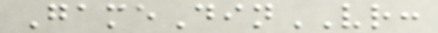GameDinVR:
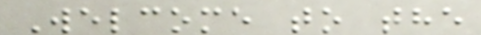Welcome to the
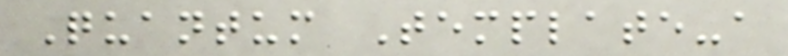Quantum Template-a
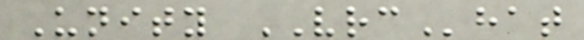Unity VRChat
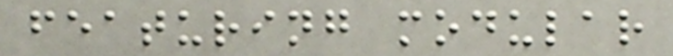featuring modular
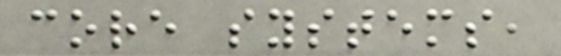core systems,
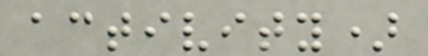activity)
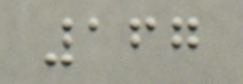167
